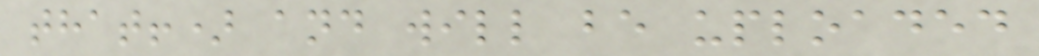that!) and will be uploaded
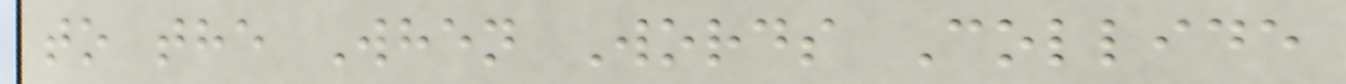to the When Words Collide
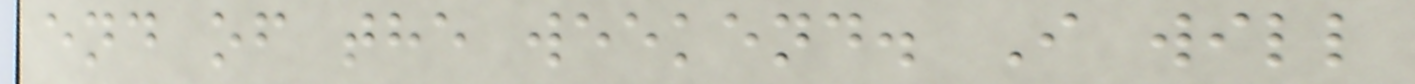end of the weekend. I will
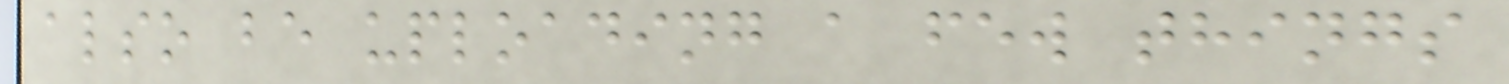also be uploading a few things
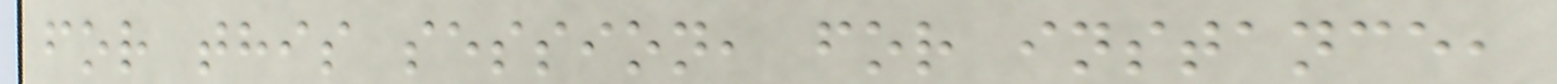for this session, for instance,
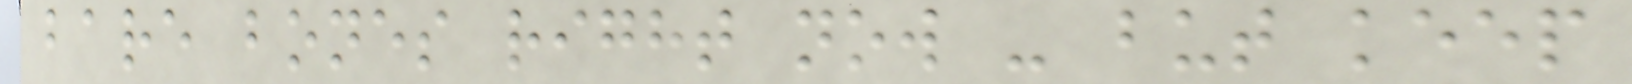bare bones right now - but keep
